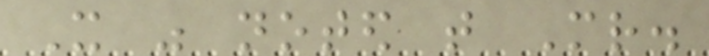It was noted that Mr.
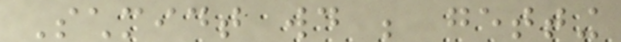Schmidt would be getting
